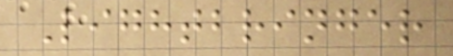Lightbringer
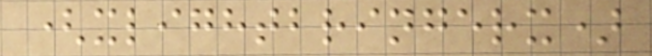(xlightbringerx)
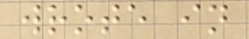wrote in
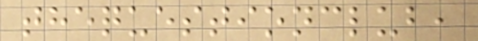thequestionclub,
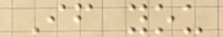If you
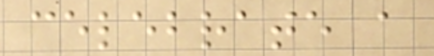celebrate a
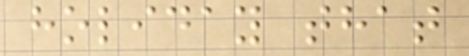holiday that
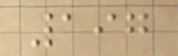197
